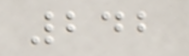242
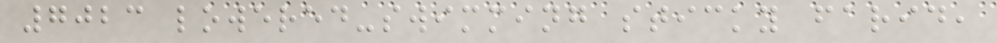7023 lowered-swimming sticky farid,
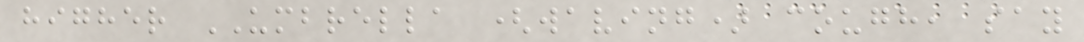higher UMBRELLA (waving) cough, say
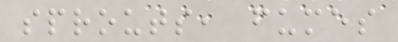sprouts, fumes
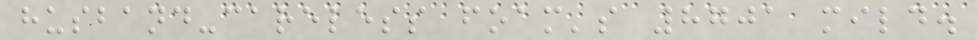husband-careless foam's 8701 mild.
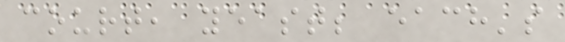court, yeast; each's
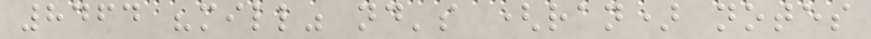8464 "mill" nd's (ran) notes
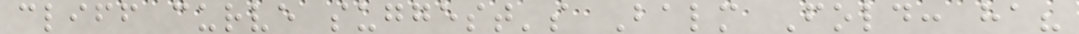cliff curve suggest's Balm Fold: ha?
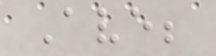Ave;
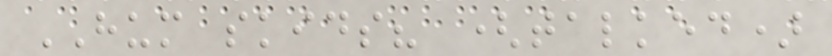HUM skids? (talked)
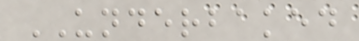UNDERBAKED
